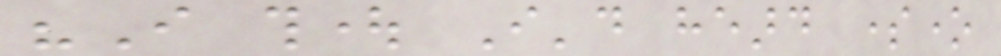"I thought I'd heard someone
